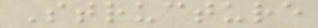Structure
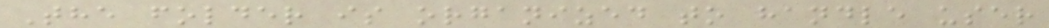The folder is organized to handle user
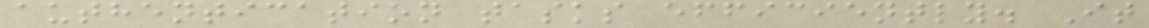authentication tasks efficiently. It
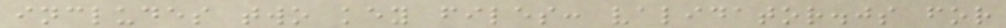includes two key files: validator.js for
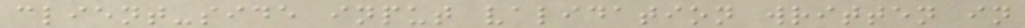client-side input validation written in
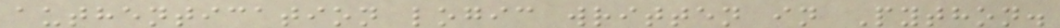authentication logic written in Python.
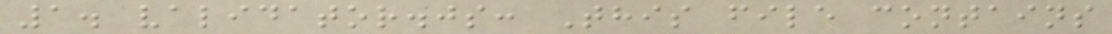1. validator.js: This file contains
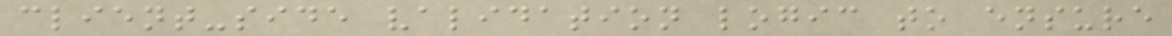client-side validation logic to ensure
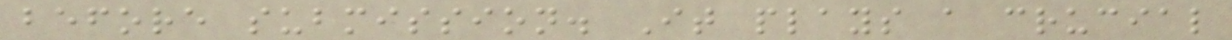before submission. It plays a crucial
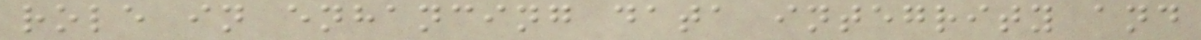role in enhancing data integrity and
